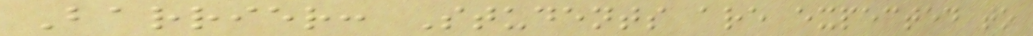Barrier: Students are expected to
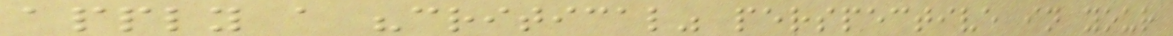apply a "critical" perspective in your
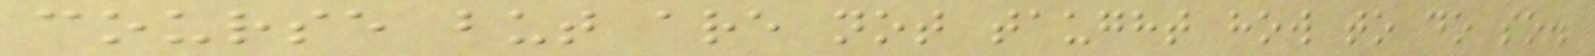course but are not taught how to do so.
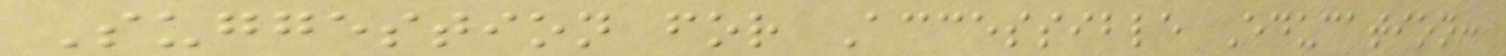Suggestion for Accessible Education:
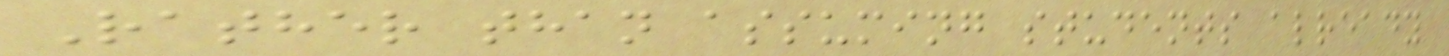Rather than assuming students already
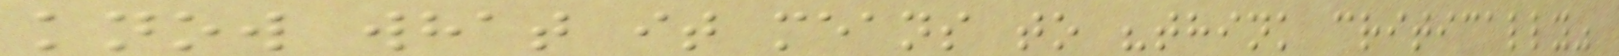know what it means to "think critically"
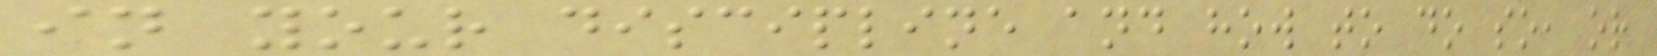in your discipline and how to do so, or
